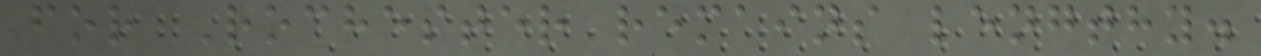for Rochester remains lengthy.
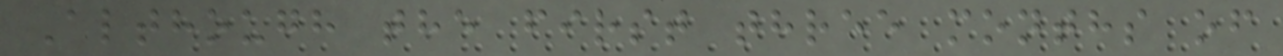Although the first three months of
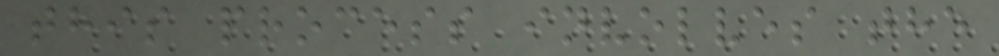this process involves the
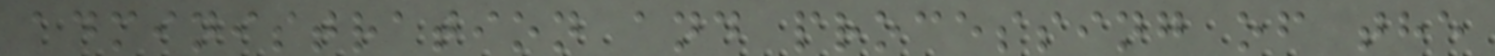administration and processing of the
